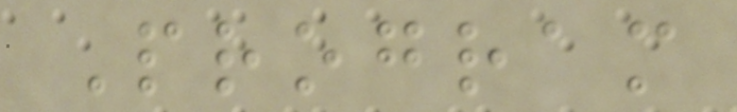Program
